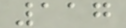117
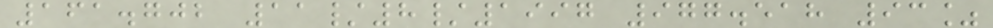161.702 11/8/1997 977.518 93%
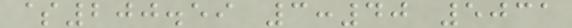$200.59 3:40 5031
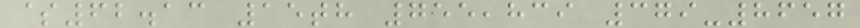$62.13 15th 755,839 379-8657
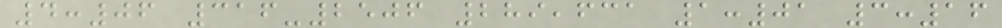4:06 316-2506 289,631 1:01 3:16
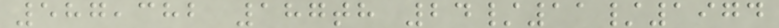587,382 187th 24/11/1974
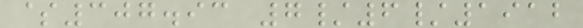$307.93 7/6/1912
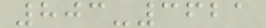803-3621
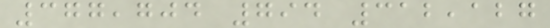377,704 794 312,127
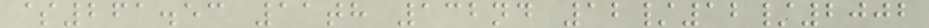$261.53 11th 132nd 12/12/2002
